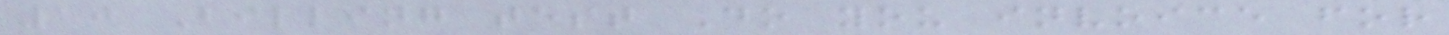10 Billing test Do you invoice for
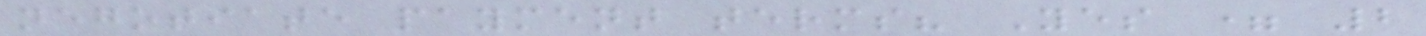negotiate payment terms? Yes = 2
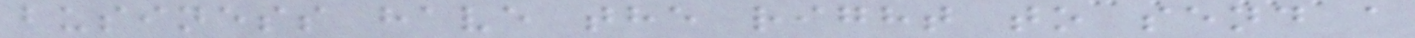business have the right to send a
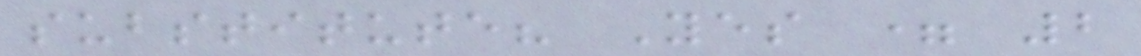substitute? Yes = 2
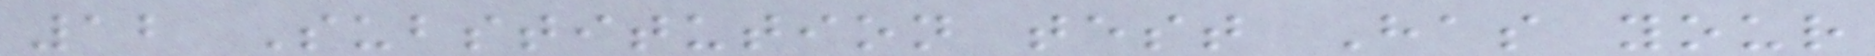12 Substitution test Has your
